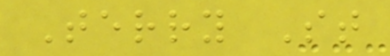Terry St
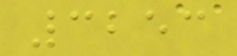3253
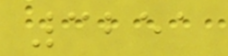3251
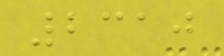2310
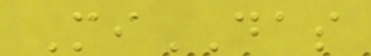MiDAS
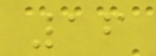16
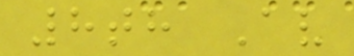8th Av
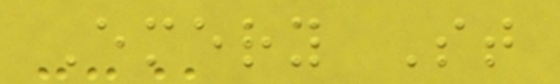Emery St
